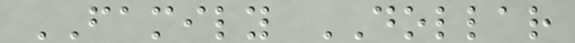FAMILY DOLLAR
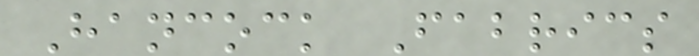Hancock Fabrics
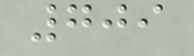709
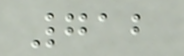712
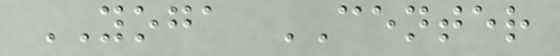YOGA CENTER
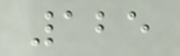125
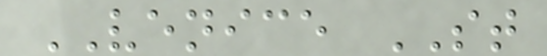VENICE ST
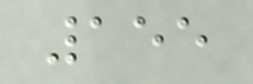155
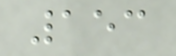153
